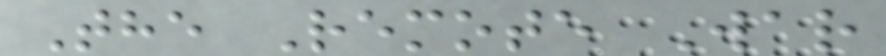The Remote War
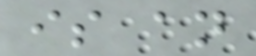is an
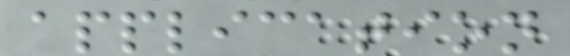application
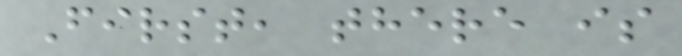First, there is
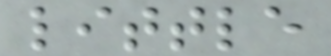little
